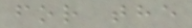for the
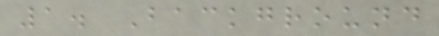1. Background
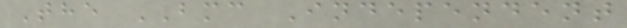The BMC Independent
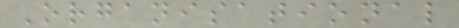Organisational
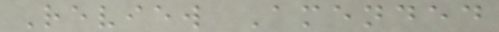Review Amended
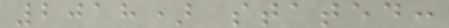2018) stated:
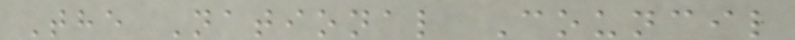The National Council
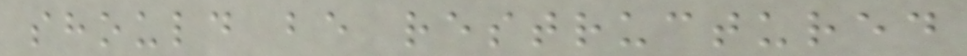should be restructured
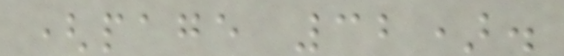(page 32).
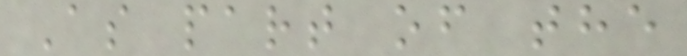As part of the
